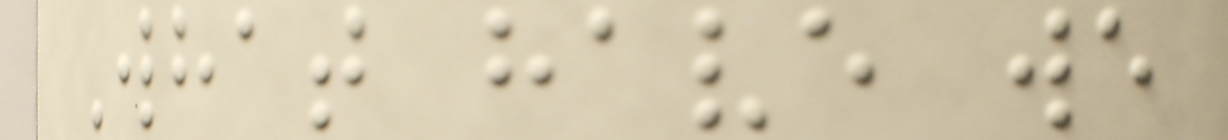What have we
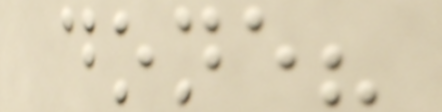done?
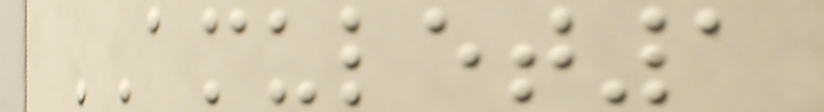AMULET1
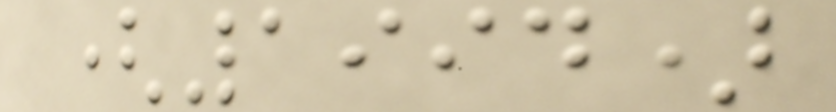(1994)
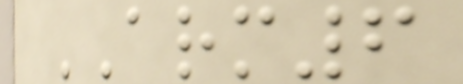ARM6
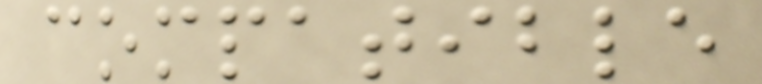compatible
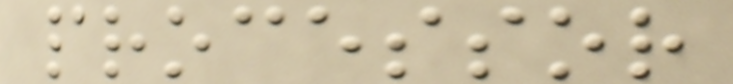processor
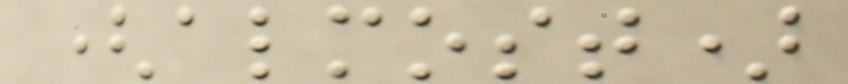(almost)
